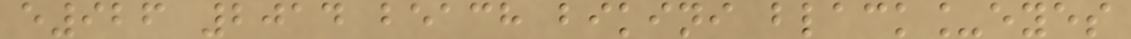e926 2014 beach bikini black_eyes
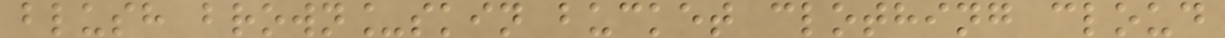blush brown_skin bucket clothing cloud
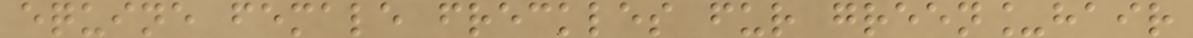equine female freckles fur green_hair
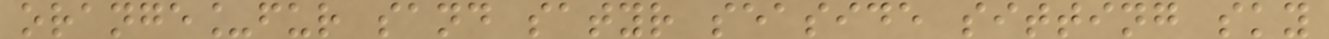orange_fur sand satyr seaside sitting sky
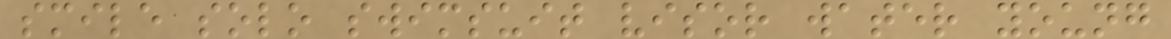smile solo swimsuit visor water young
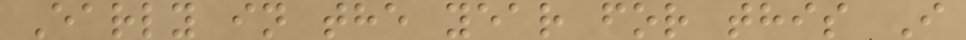Early in the year for this I
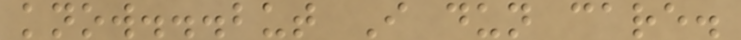know...but I dun care.
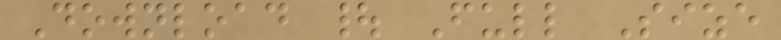Download | Full Size
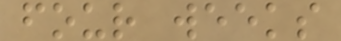four weeks
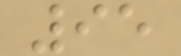95
